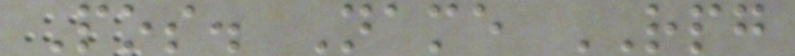Pos. Name RPG
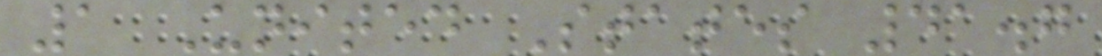1 United States 41.7
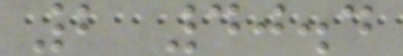2 40.4
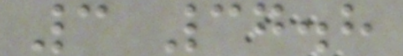3 37.8
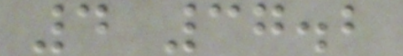4 37.2
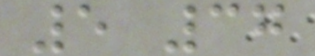5 37
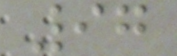97
